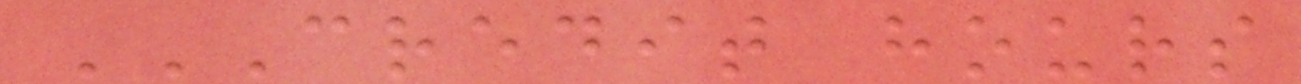CREDIT HOURS
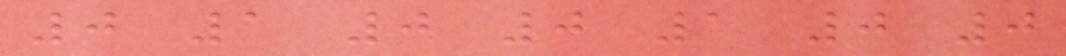0 1 0 0 1 0 0
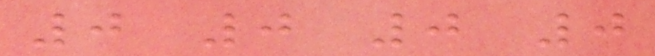0 0 0 0
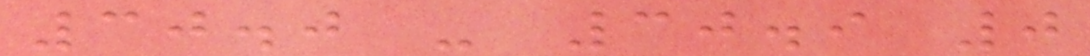30.0 - 30.9 0
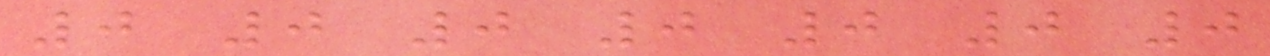0 0 0 0 0 0 0
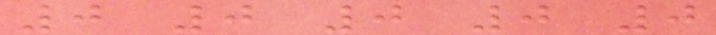0 0 0 0 0
